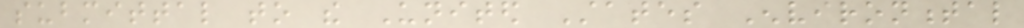submittal to the United States Environmental
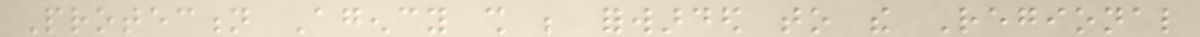Protection Agency shall be forwarded to the Regional
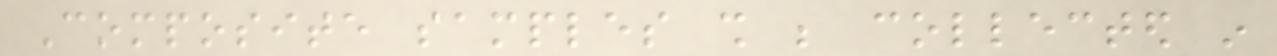Composite samples shall be collected in
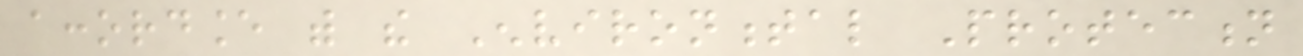accordance with the Environmental Protection
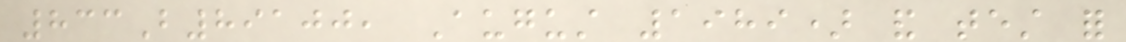833B89100, August 1989) and test for
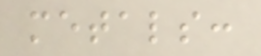metals:
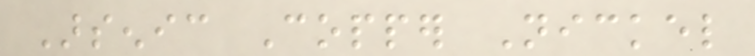Arsenic Copper Nickel
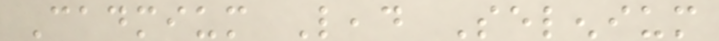Cadmium Lead Selenium
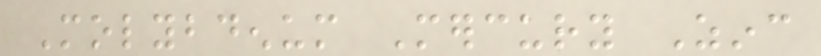Molybdenum Mercury Zinc
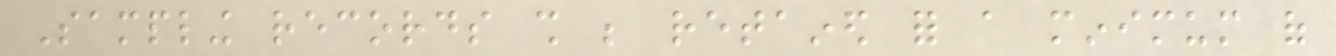Sampling records shall be retained for a minimum of
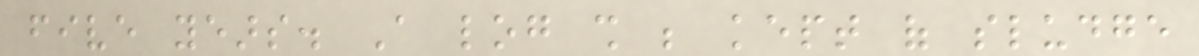five years. A log shall be kept of sludge
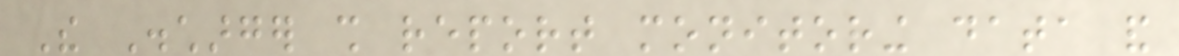The Discharger shall report monitoring data and
